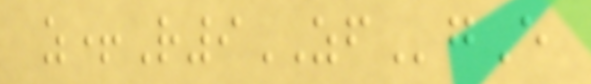z+R9ZFgE
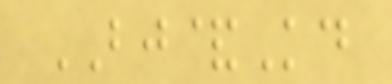BJ&Kd
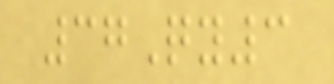37Qy3
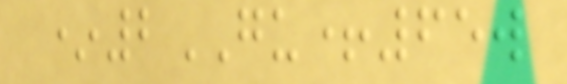*2GU+65w
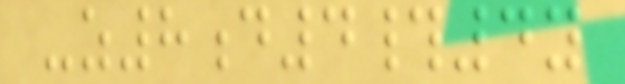-z8d4#4y
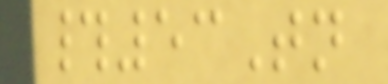#53Tn
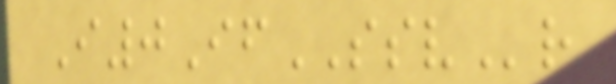I0IfSSVr
